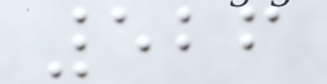526
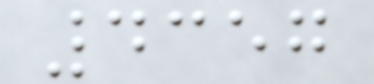4357
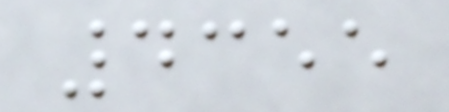4355
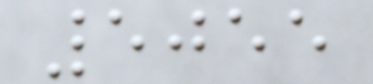5055
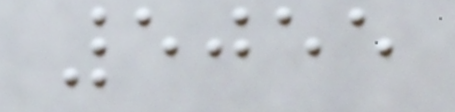5055
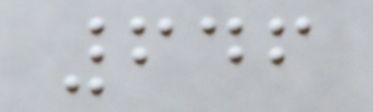646
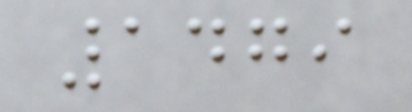1479
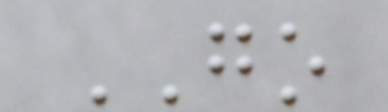GO
